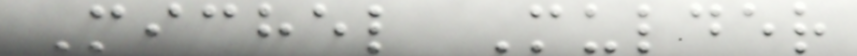Michel Mulder
